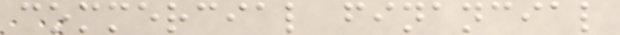commercial financial
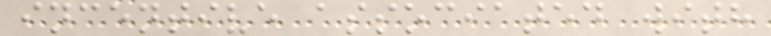incentive associated with
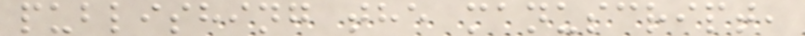publishing the manuscript,
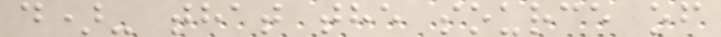d)- that the source of
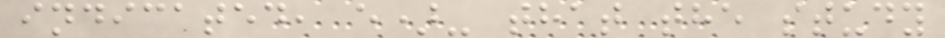indicated, e)- that the study
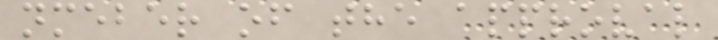nmeber of the approval
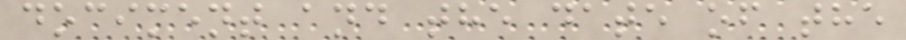dociment and the date of the
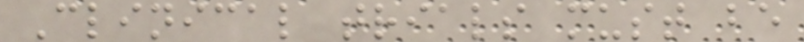Clinical trials must be
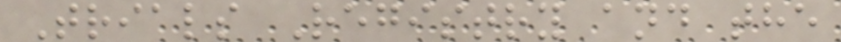Trials Registry and the
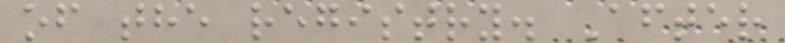of the registry. After
